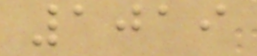1019
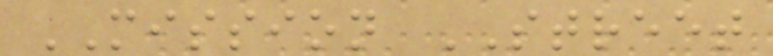MISSION STREET
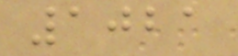1021
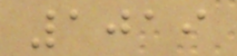1019
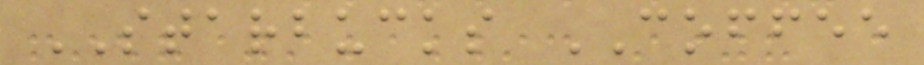STARBUCKS COFFEE
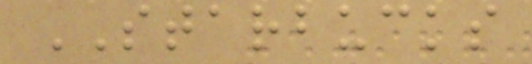STARBUCKS
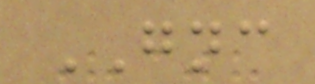GNC
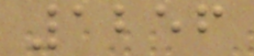1256
